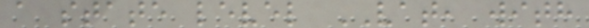a state level VAT, with
